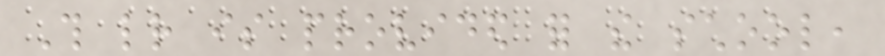This letter is provided for the school,
